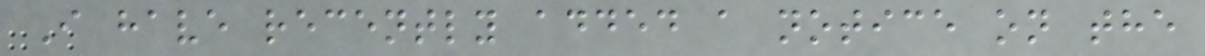I have recently added a notice on the
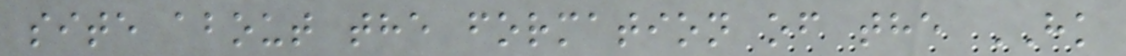site about the formation of the HK
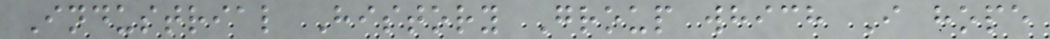Industrial History Group which I hope
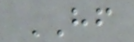HF
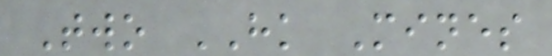Two HK Mines
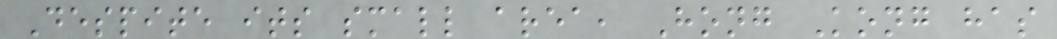Despite its small area, Hong Kong has
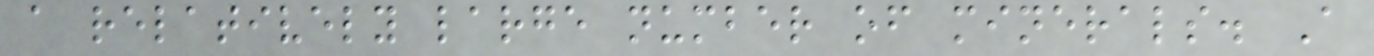a relatively large number of minerals. A
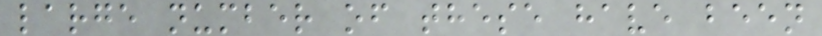large number of these have been
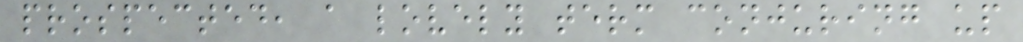prospected, a lovely term conjuring up
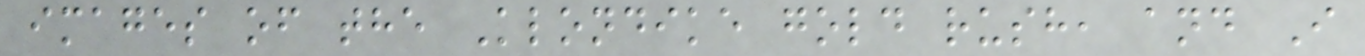images of the Klondike gold rush, and I
